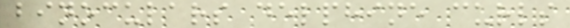binoculars delphine curls
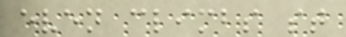even climbs st
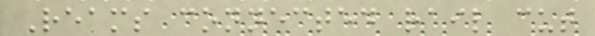Reams connected rail cut
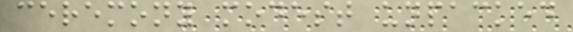ceremony modest unpacked
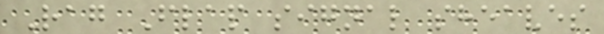Rag Flap signal sheaves
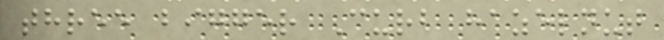three bigger Curb hazelnut
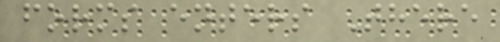forms enters There
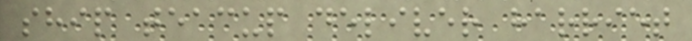ship teacup deliver harriet
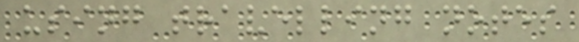using travelling notes
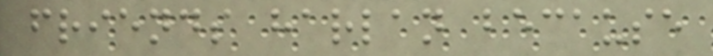friends harlan because
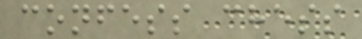confess chess
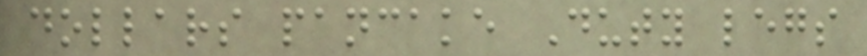dollars pancake Duty legs
